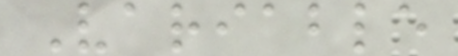Variable
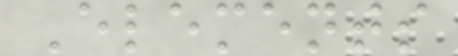Elements
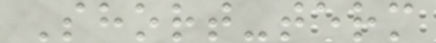Short-term
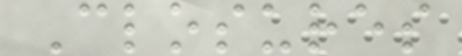Closures
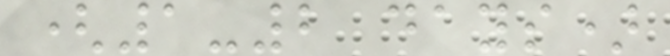(1-2 days)
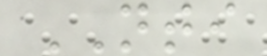NTI
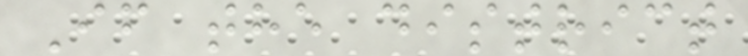If the district
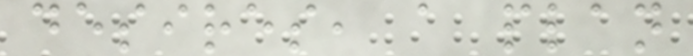desires, a plan
